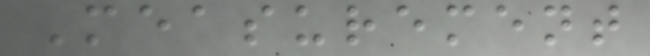Measurement
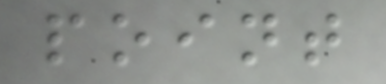point
